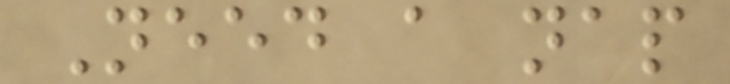Need a nap
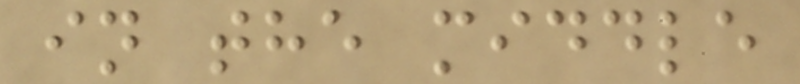in the middle
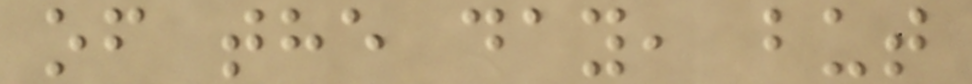of the day, but
